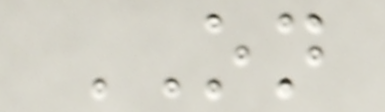ON
